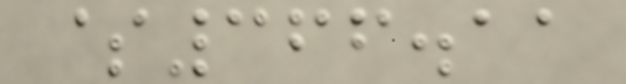$366.11
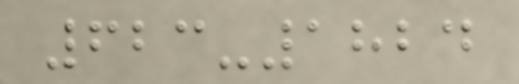623-1824
